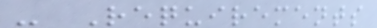- Requirements
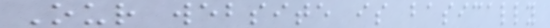Our website is basically
